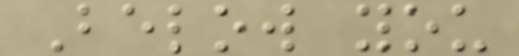Below you
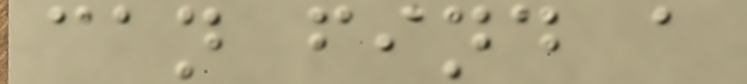can find a
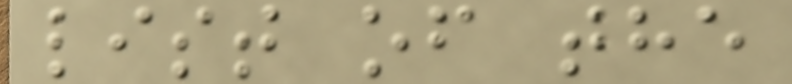list of the
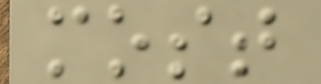most
